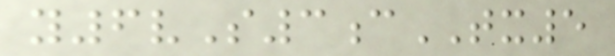y6vS3cTX5
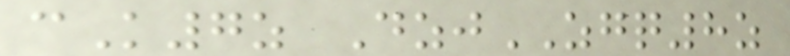cK7z DzjZGQ8z
